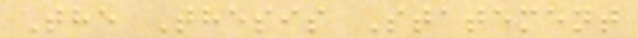The Thesis Statement
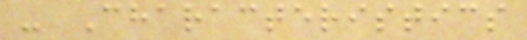- Characteristics
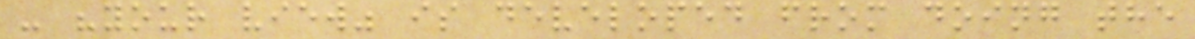- "your view" is developed from doing the
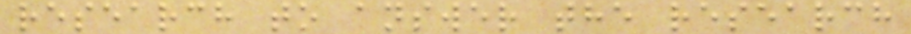research to answer the research
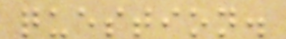question.
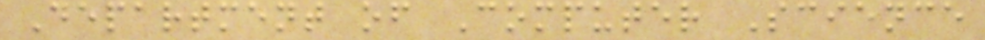Department of Computer Science
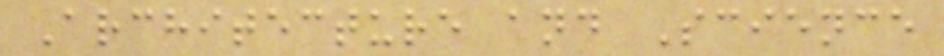Architecture and Science
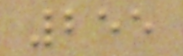255
